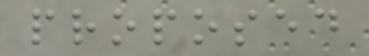proposed
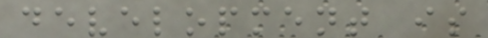development is
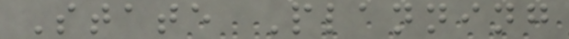State Planning
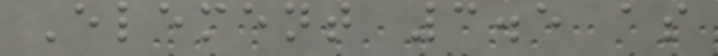Element 3.5 as
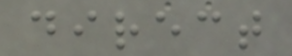direct
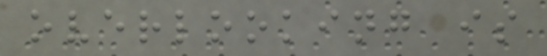overlooking is
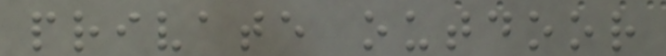private outdoor
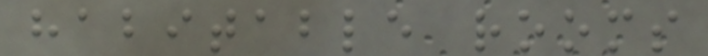habitable rooms
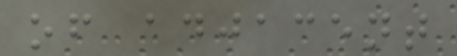of adjacent
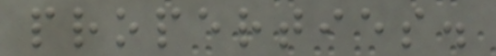properties.
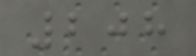208
